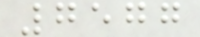7577
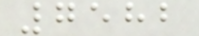7582
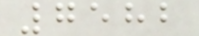7582
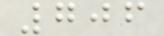706
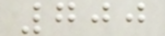700
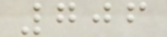706
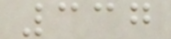337
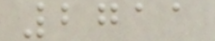2711
